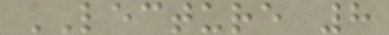LECTURE 8
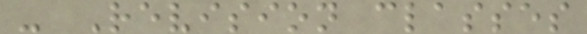- Revision classes
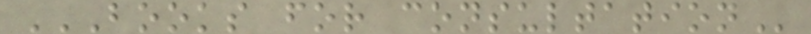BOOKS FOR CONSULTATION
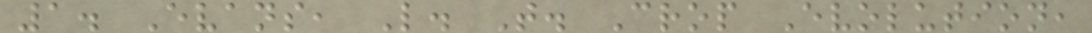1. Evans, L. T. Crop Evolution,
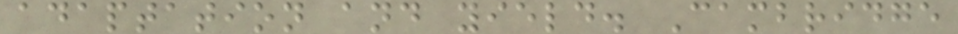adaptation and yield. Cambridge
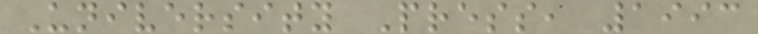University Press, 1993
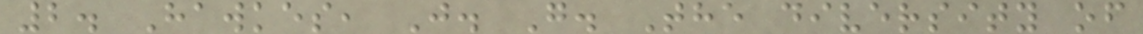2. Hawkes, J. G. The diversity of
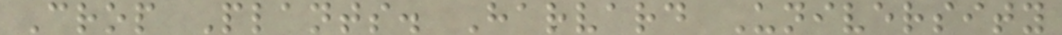Crop Plants. Harvard University
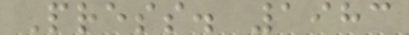Press. 1983
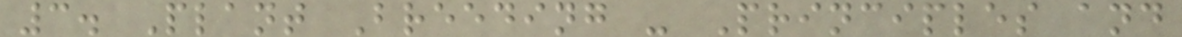3. Plant Breeding - Principles and
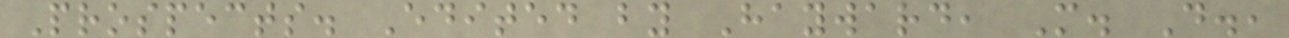Prospects. Edited by Hayward, M. D.,
